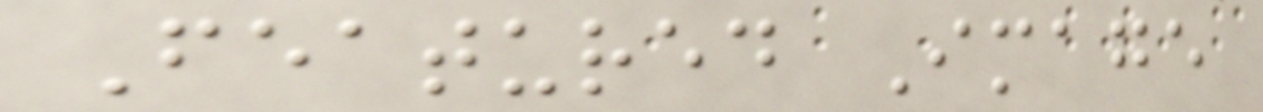Featured Image
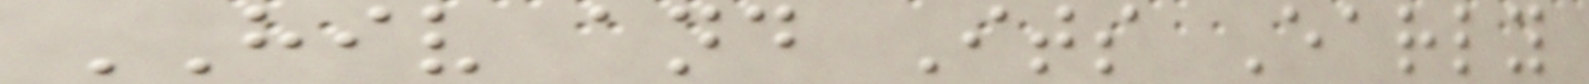HIV and Its Early
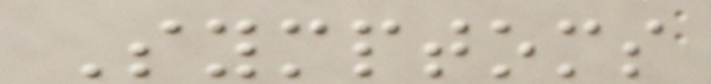Symptoms
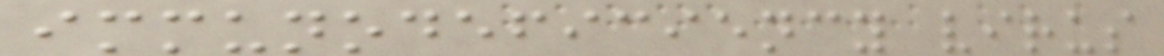immunodeficiency virus
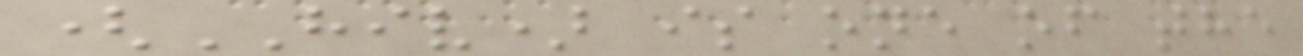(HIV) is one of the
